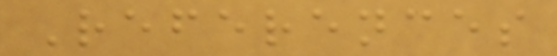References
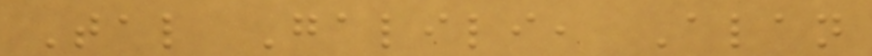Tal Galili, Alan
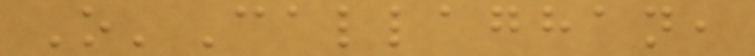O'Callaghan,
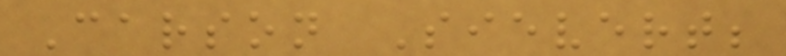Carson Sievert;
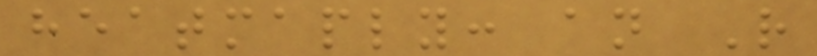heatmaply: an R
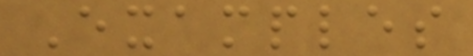Examples
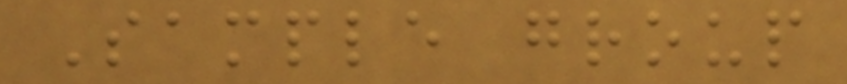Sample group
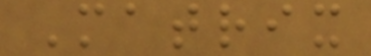Matrix
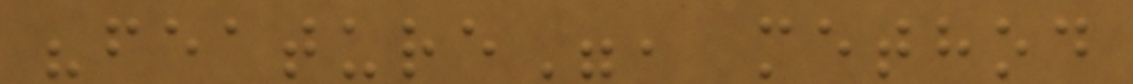"feature", method
